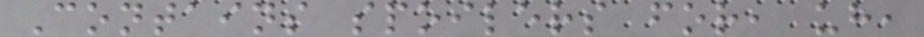Contains spoilers for, uh,
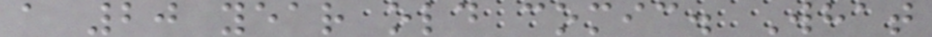a 20 year old comic. What
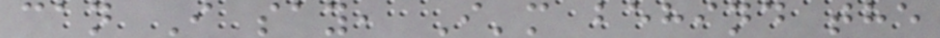can I say, I'm behind the
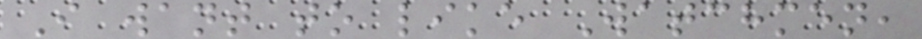I want to like Watchmen,
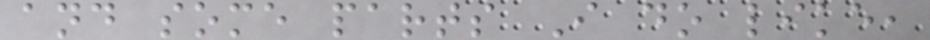and some parts I do like,
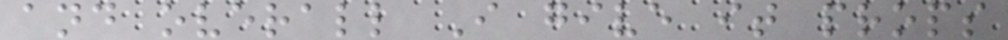and overall I give it props
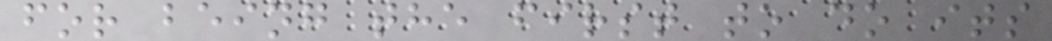for being the first to do its
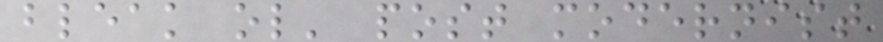bleak ol' post modernist
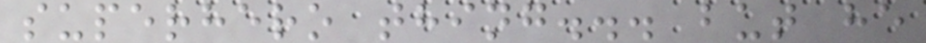superhero thing... but he
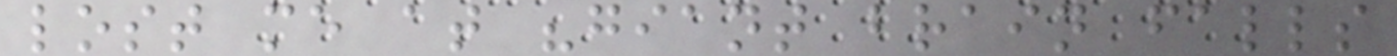lost me at "giant brain falls
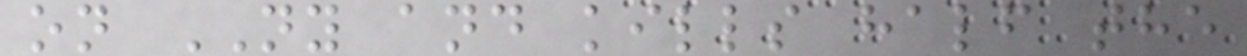on NY and kills half the
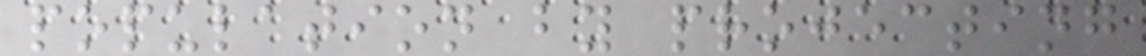population by projecting
